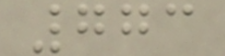773
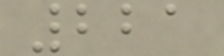221
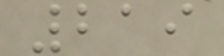219
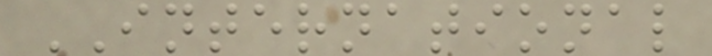INTERNATIONAL
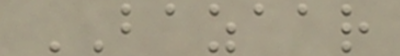BAZAAR
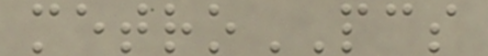metroPCS
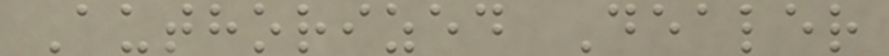Authorized Dealer
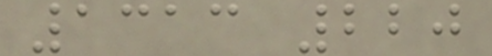1313 220
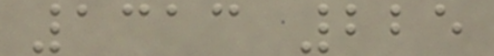1313 225
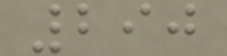290
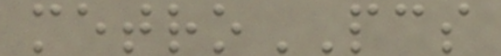metroPCS
